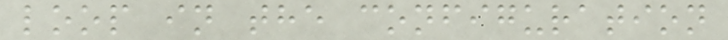loop in the configuration
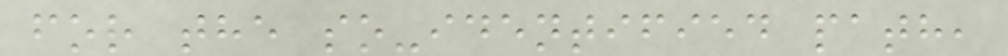for the so-identified path,
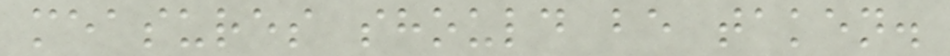measures should be taken.
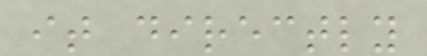it directly
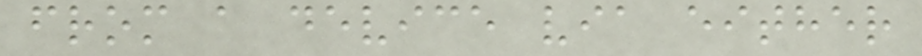from a device via either
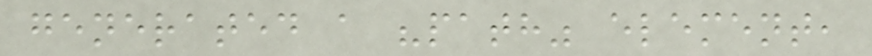generated a "path" element,
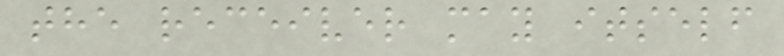the receiver may itself
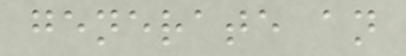generate an
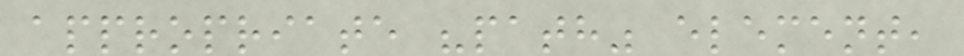appropriate "path" element,
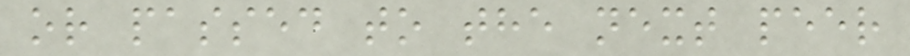or passed to the next peer
